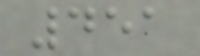451
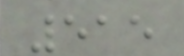515
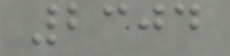2304
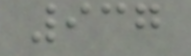937
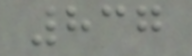837
